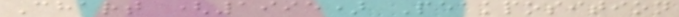Chart (1995) Peakposition
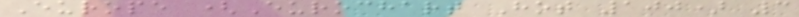Europe (Eurochart Hot 100) 3
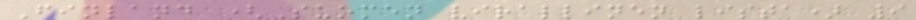Finland (Suomen virallinen lista) 9
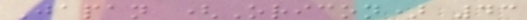Japan (Oricon) 43
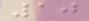10
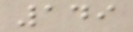149
